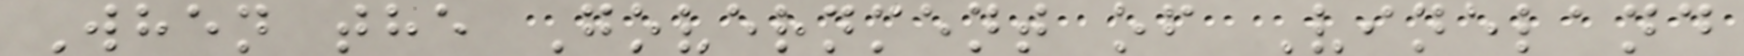When the Government of Vineland
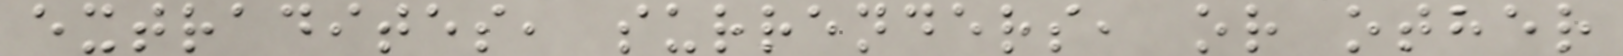extradites, surrenders, or other
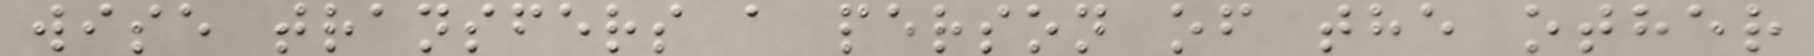wise transfers a person of the other
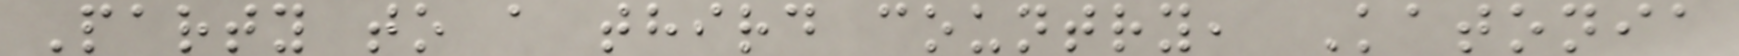Party to a third country, Katonia
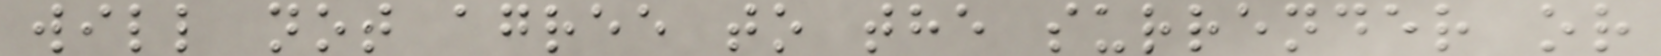will not agree to the surrender or
